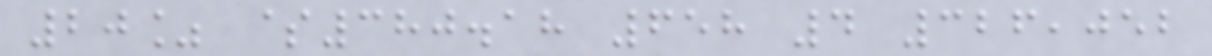20% $380.18 658 4 326,052
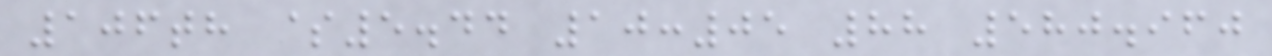106th $5.44 10:05 88 580.960
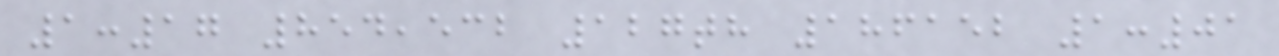1:17 854,532 127th 186152 1:01
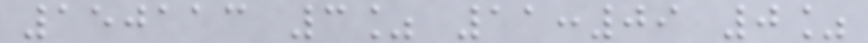150113 3% 11:09 0%
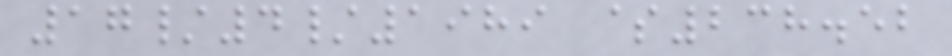17/4/1989 $238.52
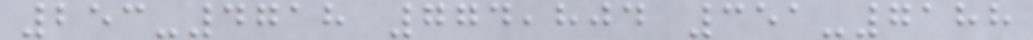253-4718 774,804 351-7188
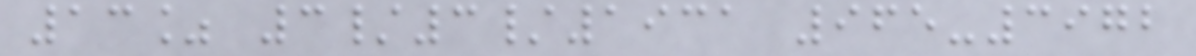13% 3/3/1931 965-3972
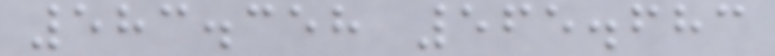583.358 565.683
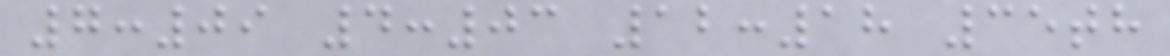7:09 4:03 12:18 35th
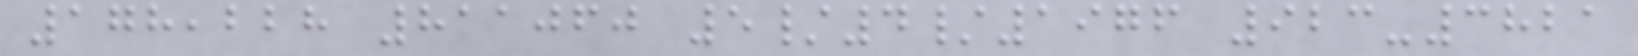178,228 811060 5/4/1976 923-3821
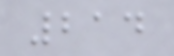214
